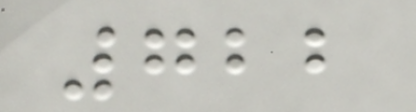722
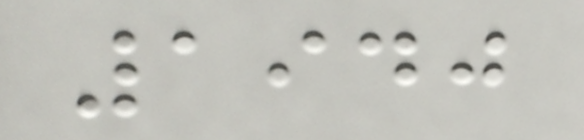1940
